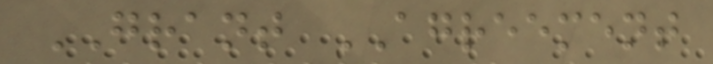GRANT AGREEMENT
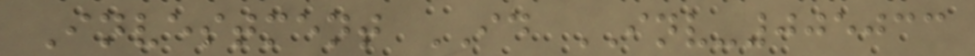Investment ID INV-005033
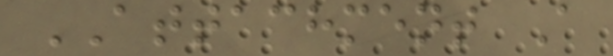ATTACHMENT A
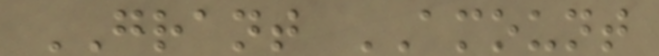GRANT AMOUNT
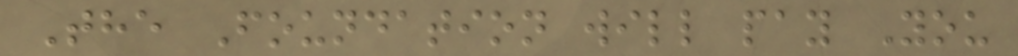The Foundation will pay You
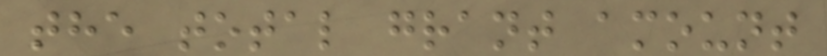the total grant amount
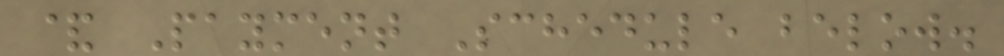& Payment Schedule below.
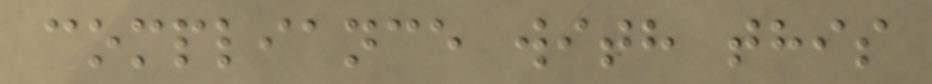compliance with this
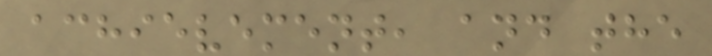achievement, and the
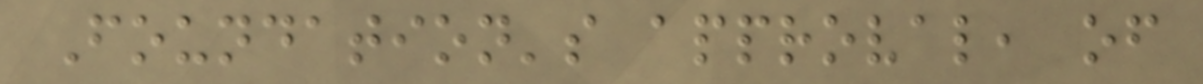Foundation's approval, of
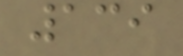139
